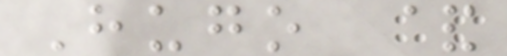Hugo &
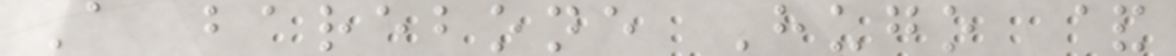A barebone Hugo &
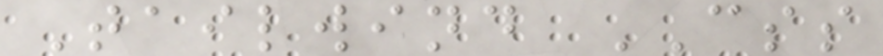Tailwind CSS
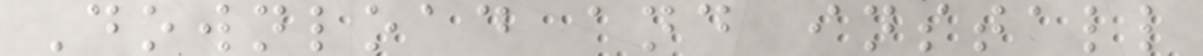Download and install
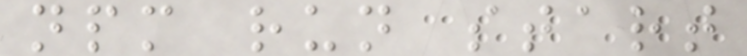npm run start
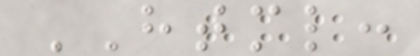HTML:
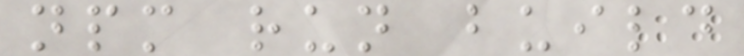npm run build
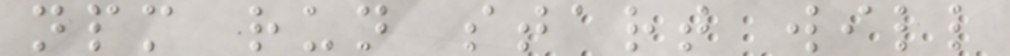npm run start will
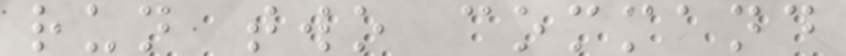run two command
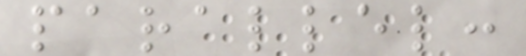parallel:
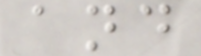and
